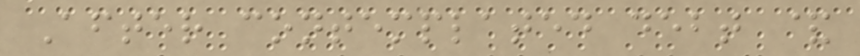After contemplated debt &
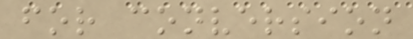for conversion
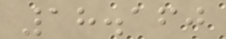18.160
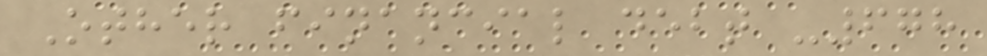Other financial debt -678
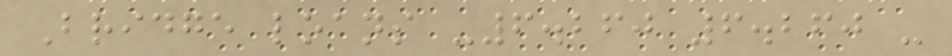Bridge loans -6.260 6.260 -
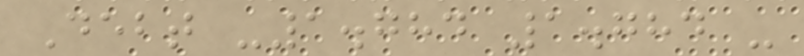Debt -1.784 1.784 -
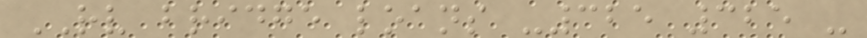RV bridge loans -325 325 -
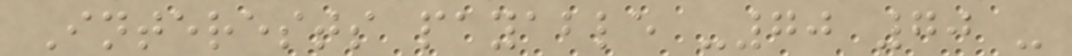Interests payable -70 70 -
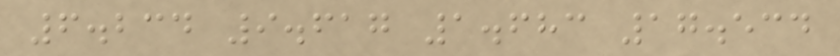6.234 9.617 1.683 17.534
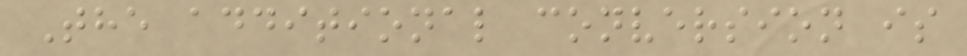The additional conversion is
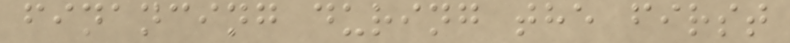financing during the first
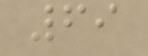69
